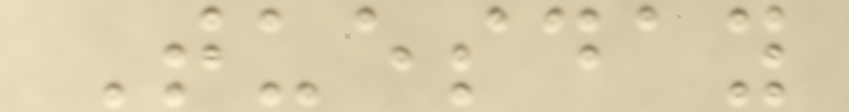Tuesday
